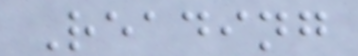Reading
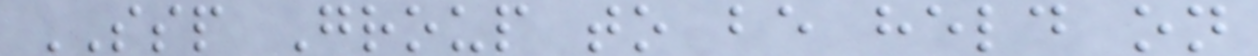SSP Group to be held on
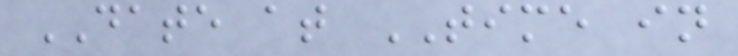DATE at TIME in
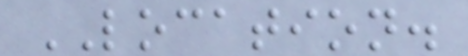LOCATION.
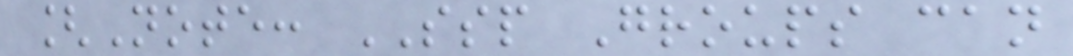[Note: SSP Groups can
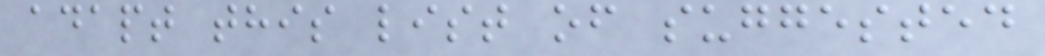adapt this list of suggested
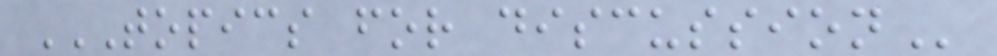TOPICS FOR DISCUSSION
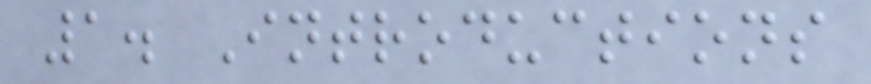1. Introductions
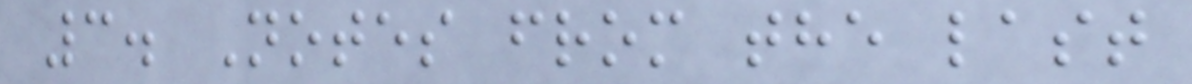3. Notes from the last
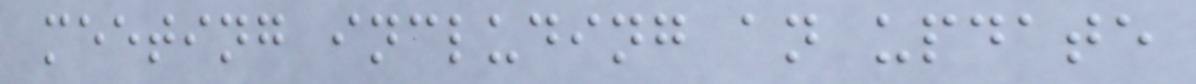meeting including an update
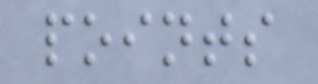points
